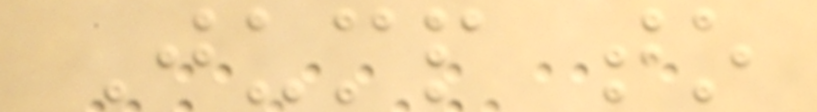Jump to
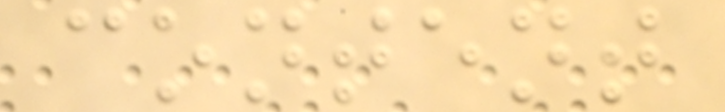content
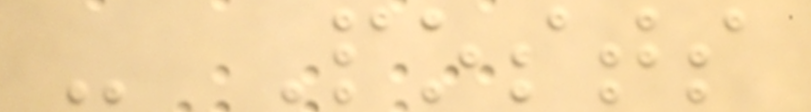- Posts
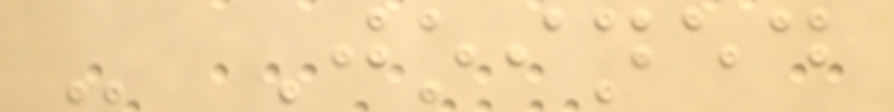- Joined
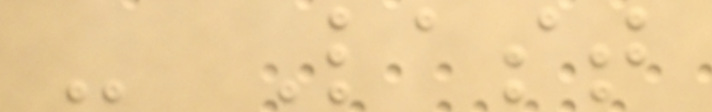- Last
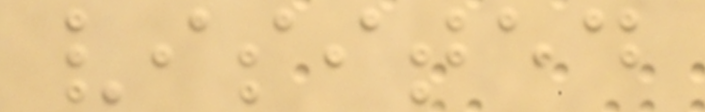visited
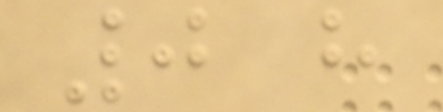0 h
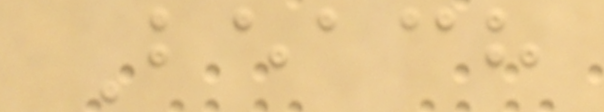Beach
